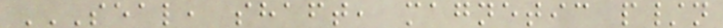SEAL, SHAFT, MAGNETIC P/N
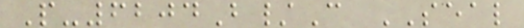P-6204B/C SEAL
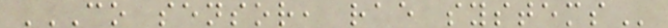CO SENSOR, RAE SYSTEMS
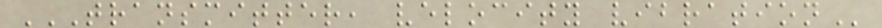TRANSMITTER, VELOCITY VIBRATION
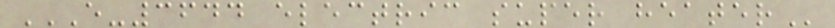E-3644 ELECTRIC SUPER HEATER
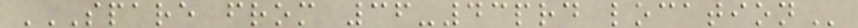SPARE FROM 36-43PRD LOCATION
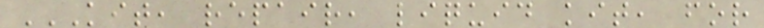KIT, REPAIR, LIQUID KIT, FOR
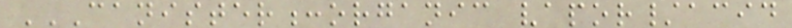CANISTER:ORGANIC VAPOR/ACID
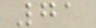71
